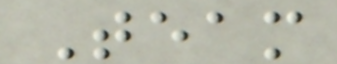Team
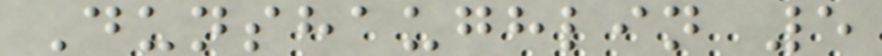Dunshaughlin 5
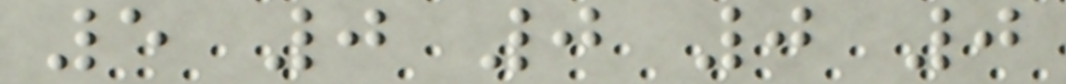5 0 0 0 0
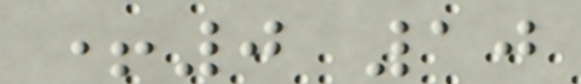+0 10
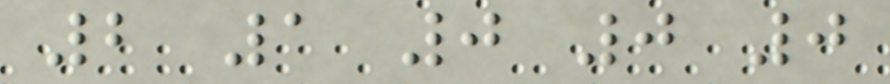2 1 0 0 0
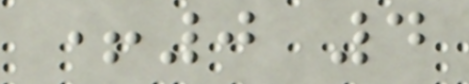+0 4
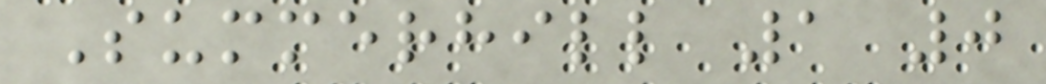Summerhill 1 0
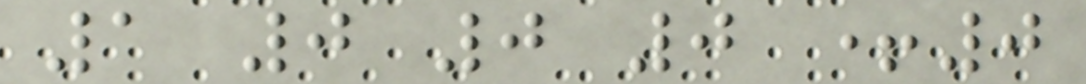1 0 0 0 +0
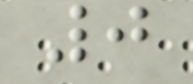0
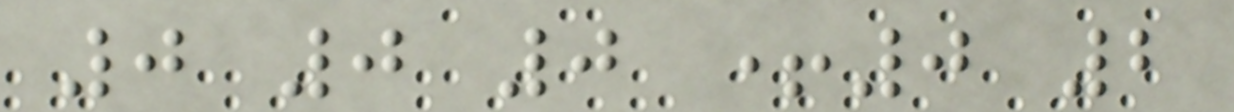0 0 0 +0 2
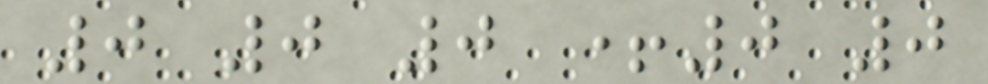0 0 0 +0 0
